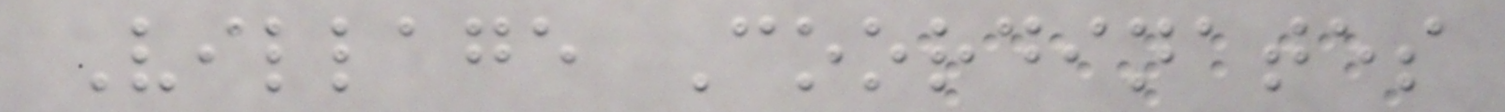Village Coordinates
